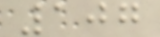107
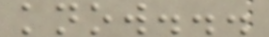know...
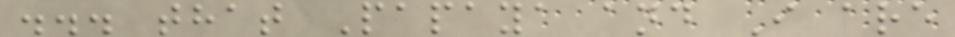... that Papaya and I are
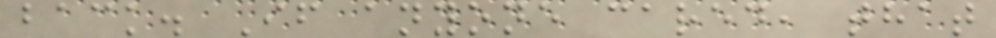back. If anyone cared, that
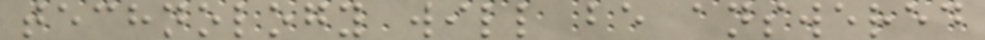technology will be answered
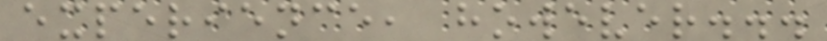experience, however...
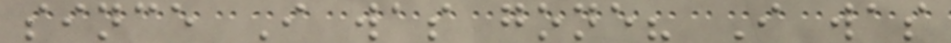since I was gone? I was
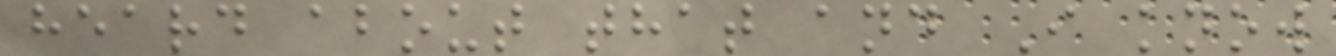heard about that and I know
